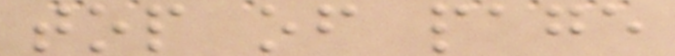top of page
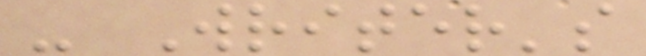- Writer's
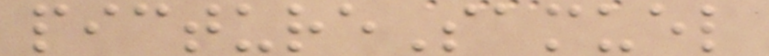pictureSamuel
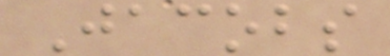Jacobs
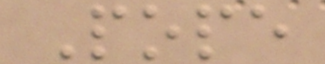Pope
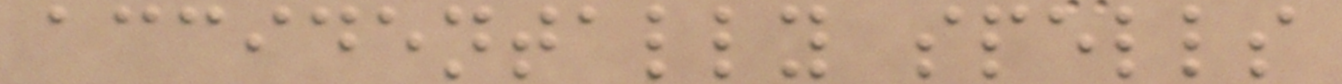accidentally spells
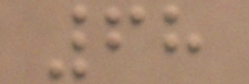68
